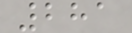281
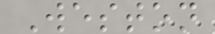Weston
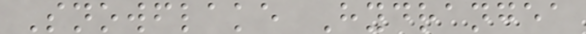Snowflake Hydrangea
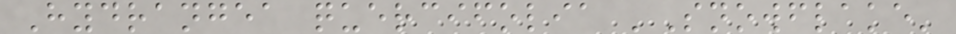Hydrangea quercifolia 'Snowflake'
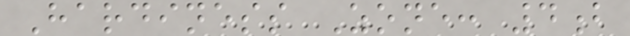Hardiness Zone: 4b
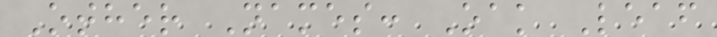Other Names: Oak Leaf
